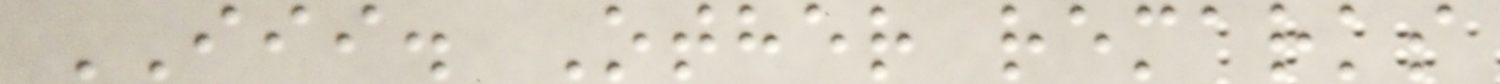III. Other remarks
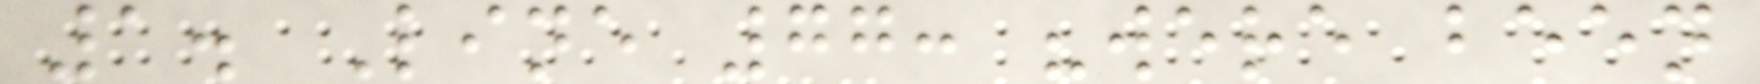1. Line 77: "were been
